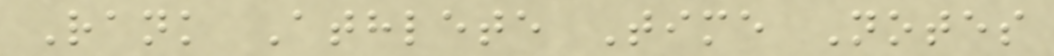Rank Athlete Time Notes
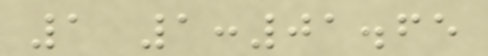1 1:01.65
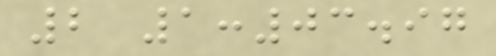2 1:03.97
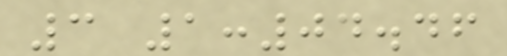3 1:04.46
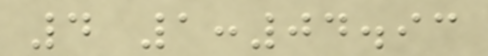4 1:04.93
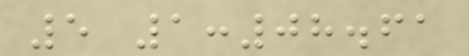5 1:08.61
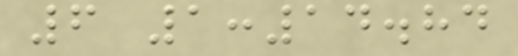6 1:14.84
